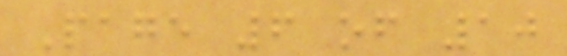Page 6 of 10
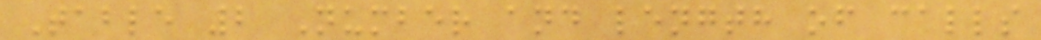Table 2 Number and length of calls
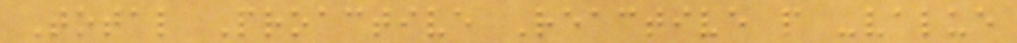Total Proactive Reactive p -value
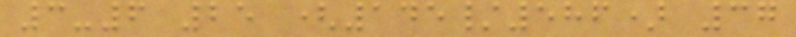3-6 25 (145/586) 37
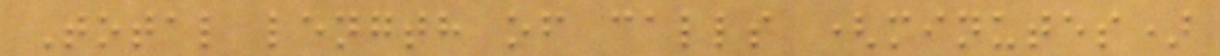Total length of calls (minutes)
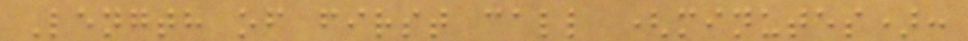Length of first call (minutes):
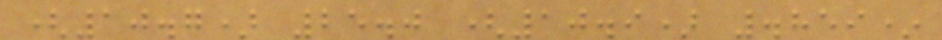(10.7) 25.0 (10.9) .859*
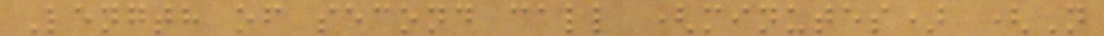Length of second call (minutes) (N
